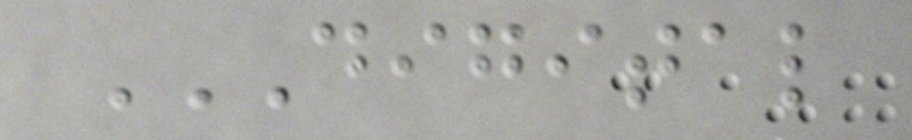DIGITAL
